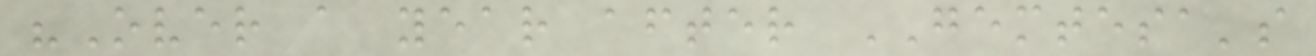"Over a year after GEMTESA's
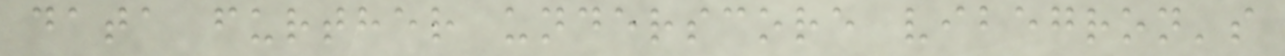data further underscore vibegron's
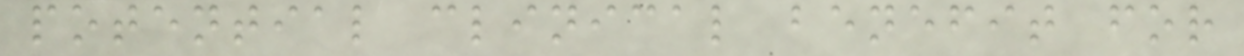potential clinical benefit for
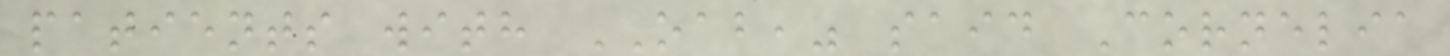patients with OAB," said Cornelia
